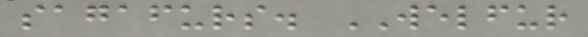sagafurs. WELFUR
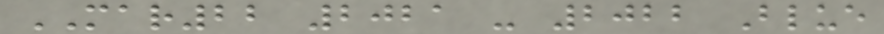MAR22 2021 - 2022 Blue
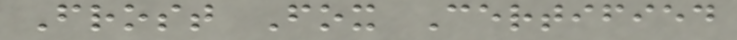Frost Fox Certified
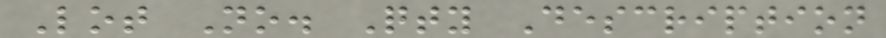Lot No. Qty Description
